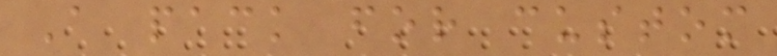A pack for custom
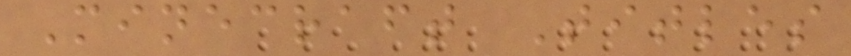Minecraft Titles
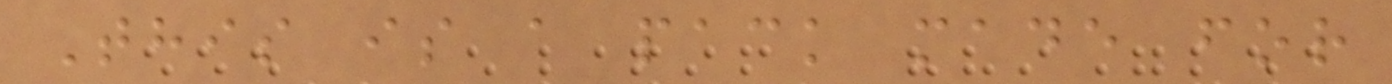This is a pack made for
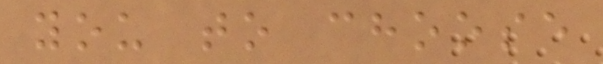you to choose
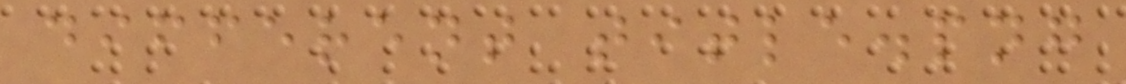different title.png
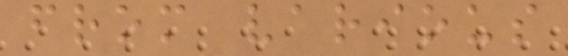from various
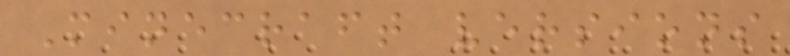Minecraft versions
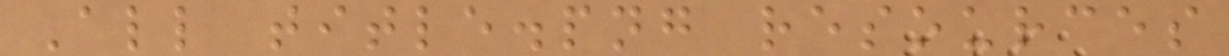All title.png resources
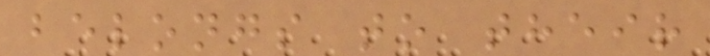belongs to their
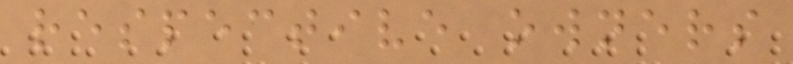respective owners
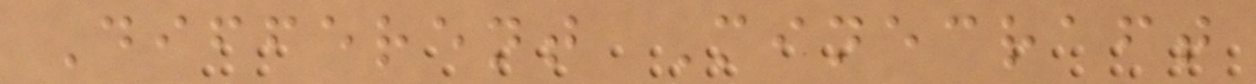Different Minecraft
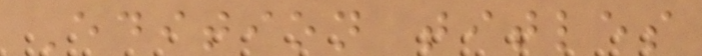Edition titles
